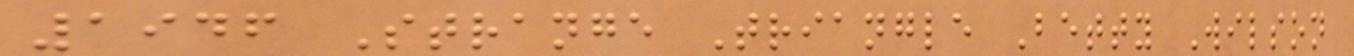1946 Strange Triangle Betty Wilson
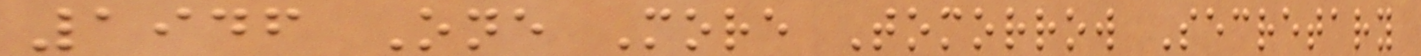1946 One More Tomorrow Secretary
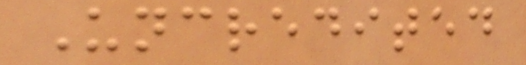Uncredited
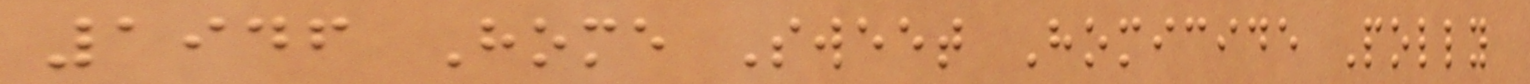1946 Home Sweet Homicide Polly
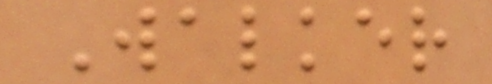Walker
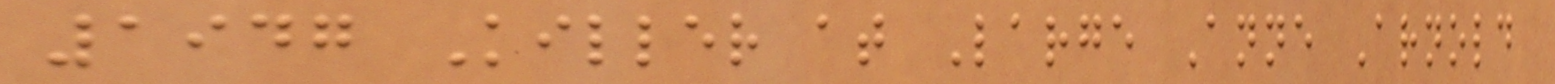1947 Killer at Large Anne Arnold
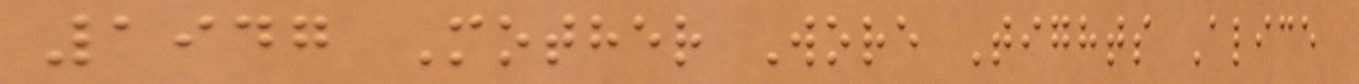1947 Mother Wore Tights Alice
